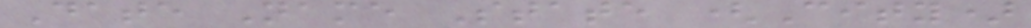Date Name State (City)
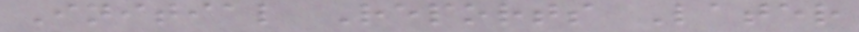Initial Reports Later
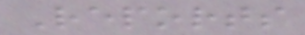Reports
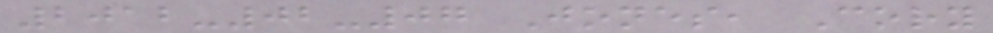2012-02-07 Jones, Cory
